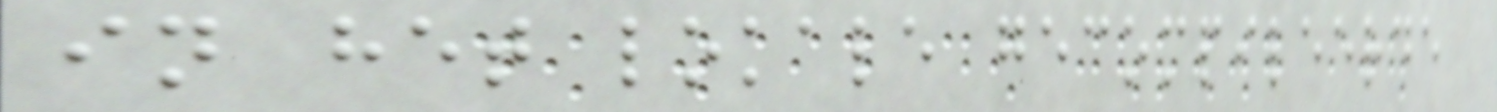in het lokale gecompileerde
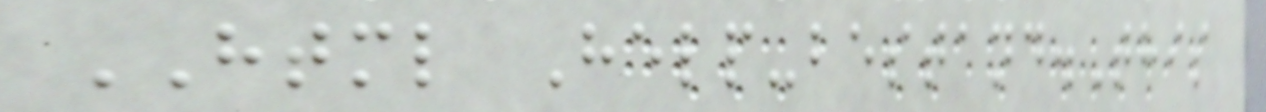HTML Help-bestand.This
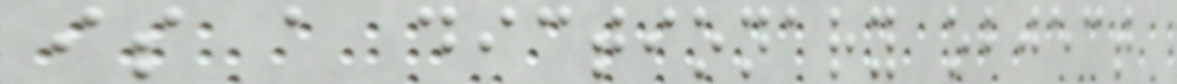is a dictionary object
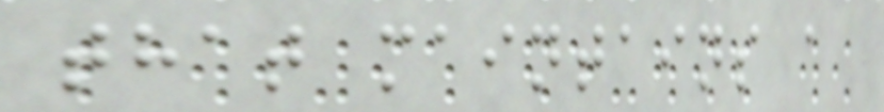that maintains a
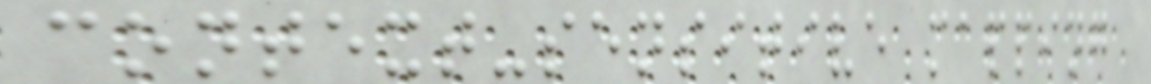context-sensitive mapping
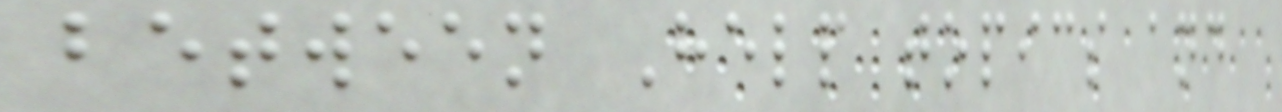between Help topics and
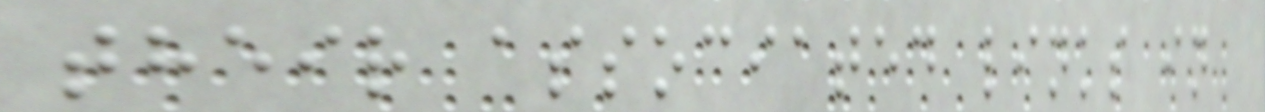their associated links in
